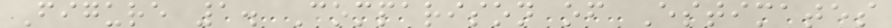Figure 1. Comparison of Estimates
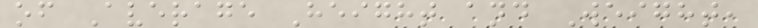of Average Height and Weight,
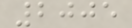2005
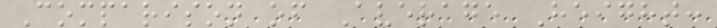Comparison of Average Height:
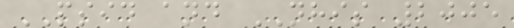PSID and NHIS 2005
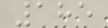185
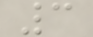3
